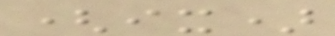(ix)
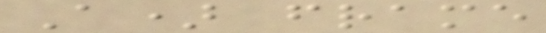A) frame
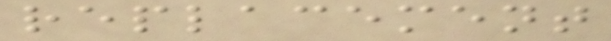replacement
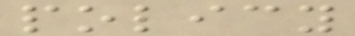policy
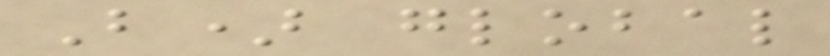B) global
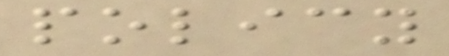policy
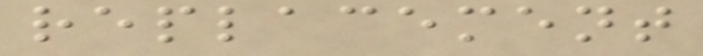replacement
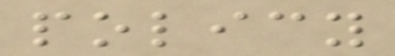policy
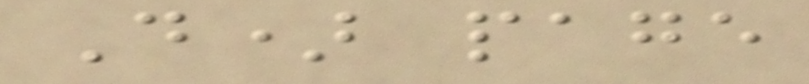D) page
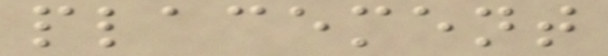placement
